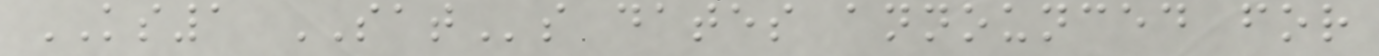KS1 SATs dates announced for
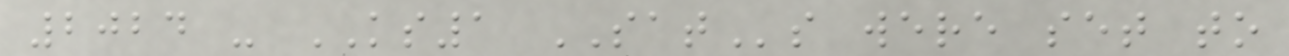2024 - KS1 SATs were set to
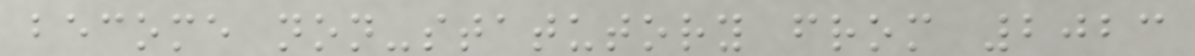become non-statutory from 2023
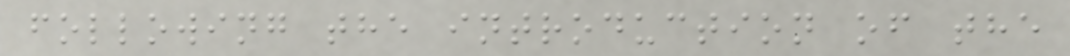following the introduction of the
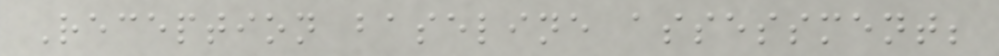Reception baseline assessment;
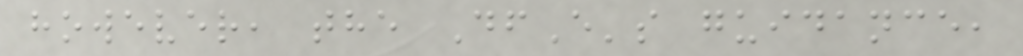however, the DfE's guidance,
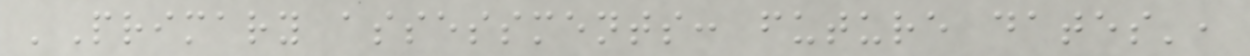'Primary assessments: future dates',
